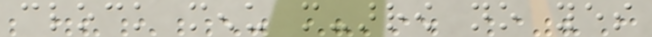clock menu more-arrow no yes
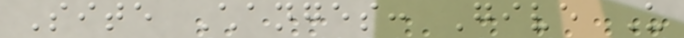Site Changes: Give Us
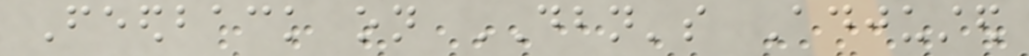Feedback on DBN's Adjusted
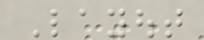Layout
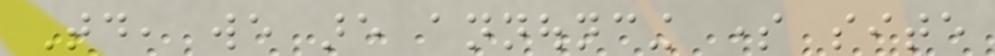Today, we are announcing some site
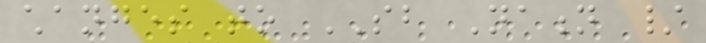changes to SB Nation /
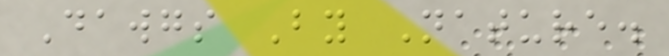Dawgs By Nature.
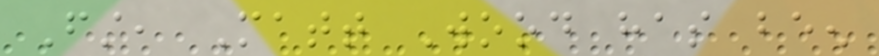First, Matt Wood has been
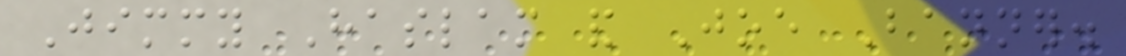Jimmy Haslam and Joe Banner.
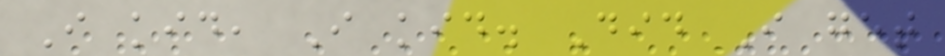I kid, I kid. Did I get
